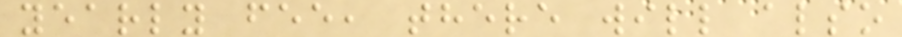yearly fee, there will also
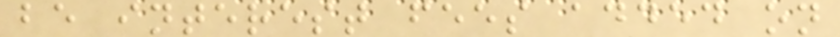be interest fees added on
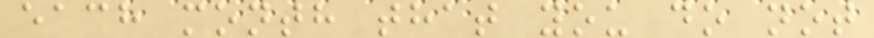each month that you do not
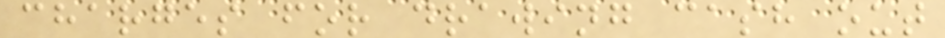charges for drawing cash out
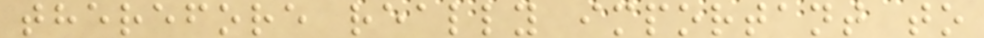therefore really important to
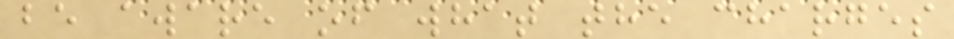be aware of what the charges
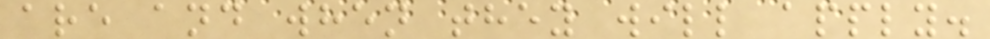are and when they will apply.
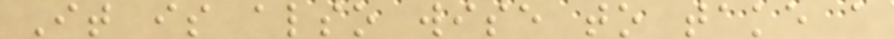It is also wise to take a
